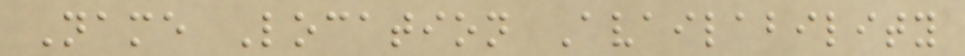Name Location Availability
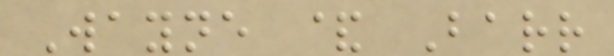Wayne & Barr
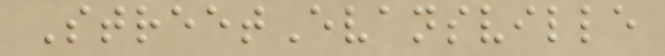StreetEvansville
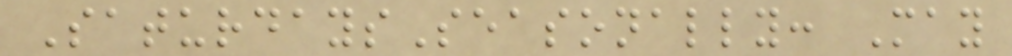SaturdaysSeasonally: May
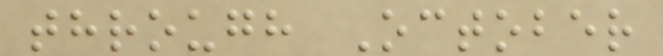through October
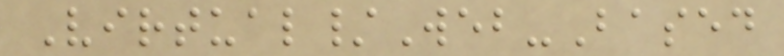Virtual/Web-Based
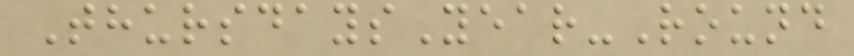ThursdaysYear-Round
